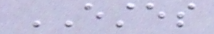ESTES
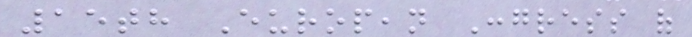15th European Congress of
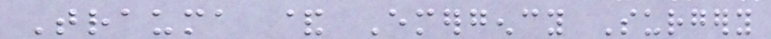Trauma & Emergency Surgery
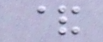&
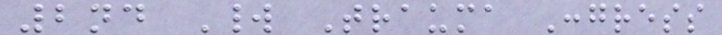2nd World Trauma Congress
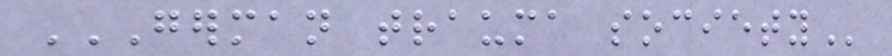GERMAN TRAUMA SOCIETY
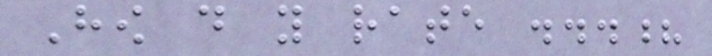How do you rate ...?
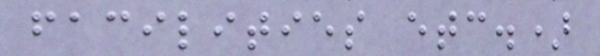facilities etc.)
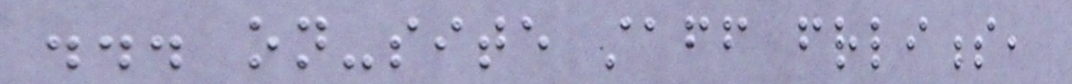... on-site staff friendliness,
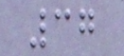37
